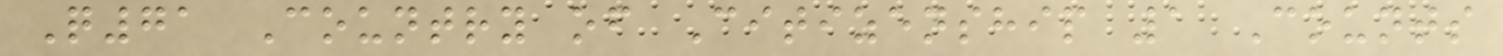Q71 Country of Citizenship 1 Counts
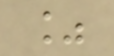%
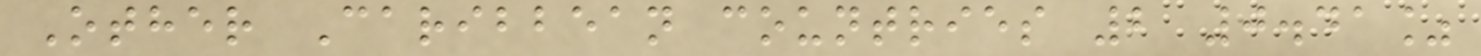Other Caribbean countries 2 0.41%
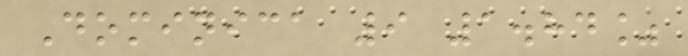Dominica 9 1.84%
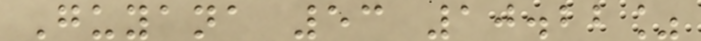Guyana 53 10.22%
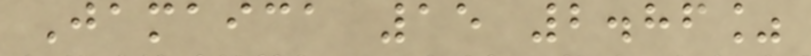Jamaica 15 2.86%
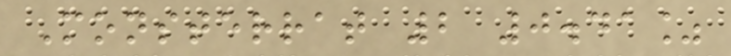Monsterrat 2 0.41%
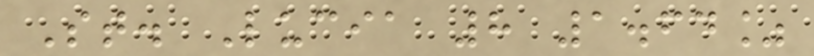St. Lucia 8 1.64%
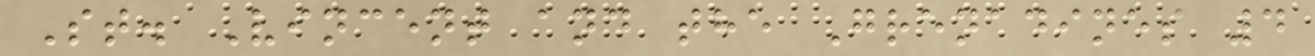St. Vincent and the Grenadines 4
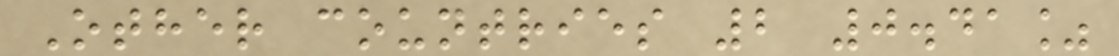Other countries 2 0.41%
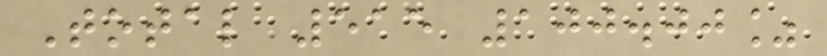Total 515 100.00%
